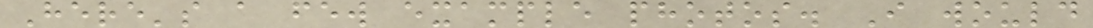Here's a few example photos. I would
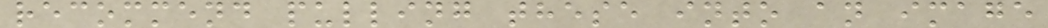recommend pulling these into an image
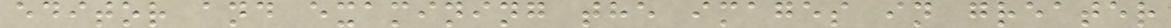editor and examining the images in greater
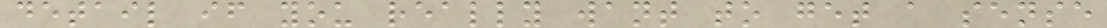detail if you really want to get a sense
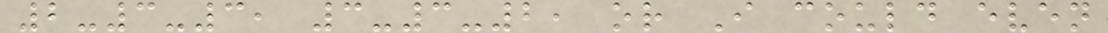2-3-3, 3-3-2, or I could even
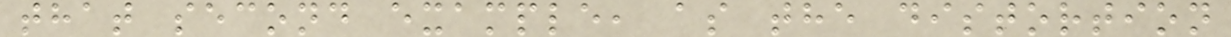that second example, as the distortion
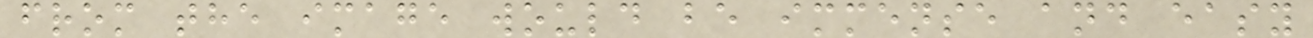from the image would be immense and easy
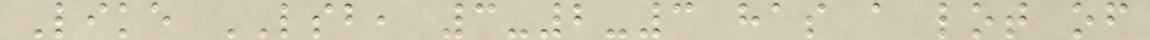Like LSB, 3-2-3 has a lot of
